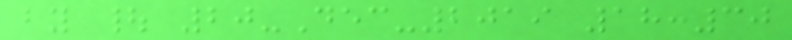by | 20-Dec-2019 18:30
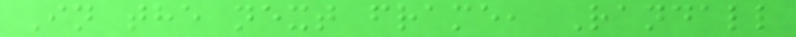In the next frame, Randall
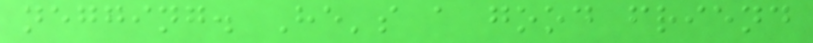negging. He's a good friend
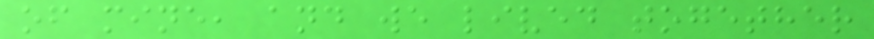of mine, and we lived together
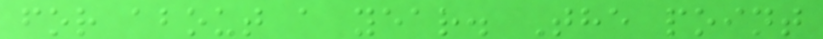for about a year. The point
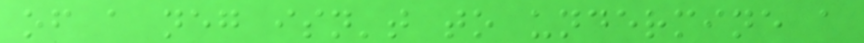of a neg isn't to undermine a
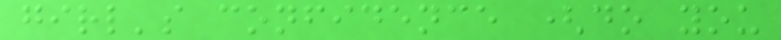girl's confidence (do you
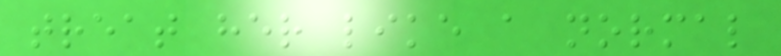treat her like a normal
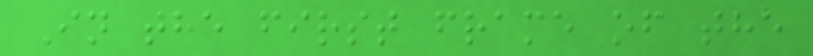In the first frame of the
